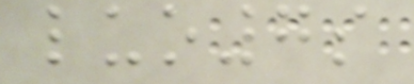luo7s
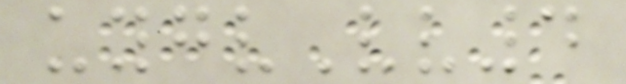uygvVv4
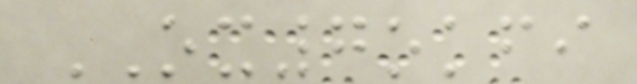OX7okfi
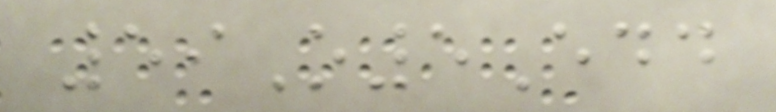59O5Edd
